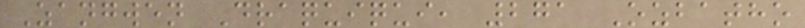Zangwen Draquiqui, 271 Ozbatho
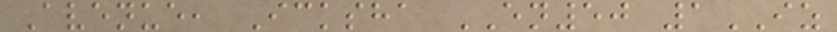Avenue, Icksha EN50 1IZ
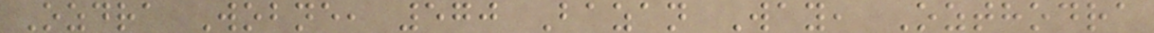Ozdra Wobne, 570 Bazan Way, Ozthodra
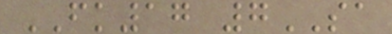FK17 7SA
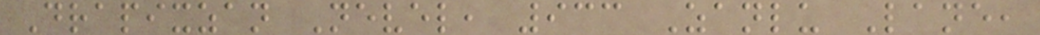Drapixzan Nevel, 933 Zanlu Lane,
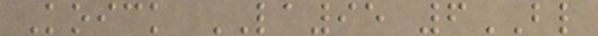Koick LA95 6BL
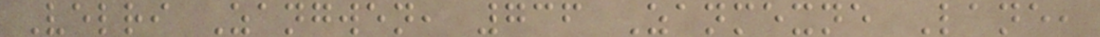Velri Zangwen, 736 Zanmexne Lane,
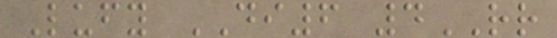Lufy DI6 4RR
